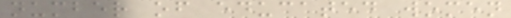number of educated women
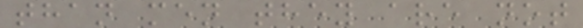than men they are not
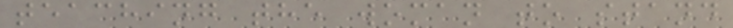teaching the woman to stand
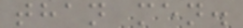than men.
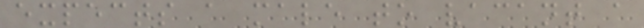expects a male to vacant a
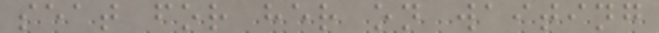seat for her on waiting
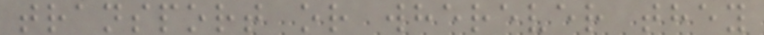transport or wherever they
